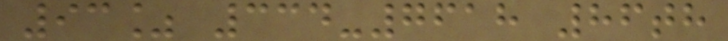93% 334-7618 86th
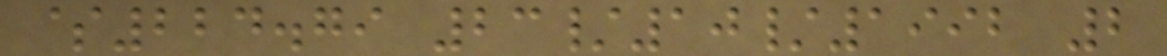$224.79 23/10/1992 2
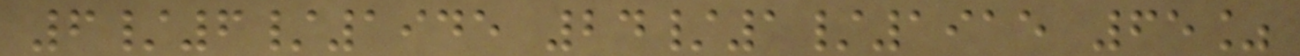6/6/1945 24/1/1915 65%
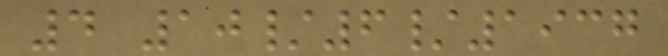4 10/6/1937
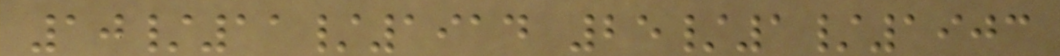10/11/1914 25/1/1903
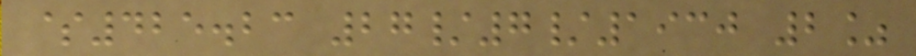$425.23 27/7/1930 2%
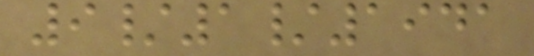9/1/1941
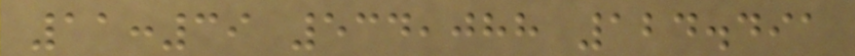11:39 534,088 124.491
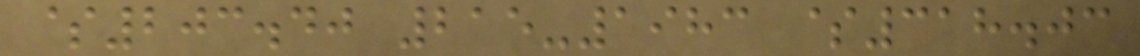$203.40 215-1983 $318.03
